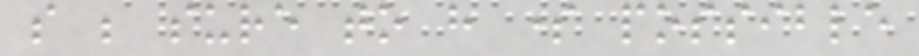so be sure to have some possible
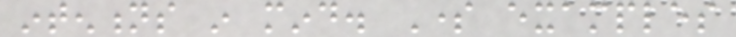intentions in mind. Some examples
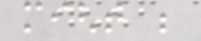might be
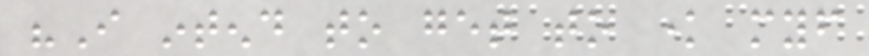"I intend to get to know myself
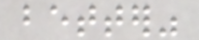better"
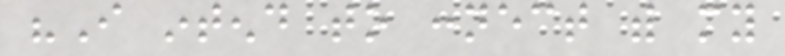"I intend to connect with my
